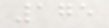175
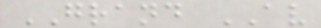GRAND AV
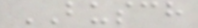BUSCH
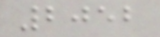2052
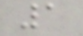1
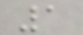1
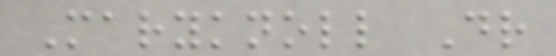Maryknoll Dr
